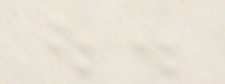out.
